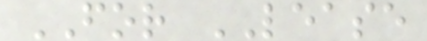FOR LEASE
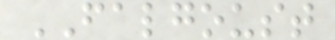FALGOUST
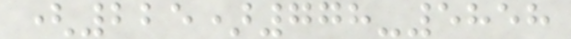(225)778-5858
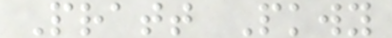Pratt Pkwy
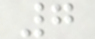7
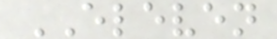ELEVEN
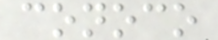conoco
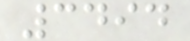3494
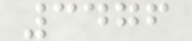3476
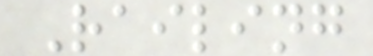Railing
